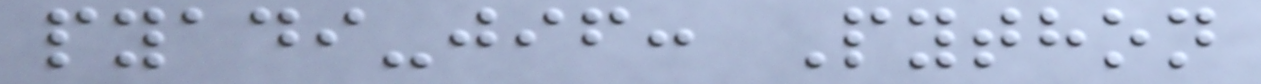pyadi-jif: Python
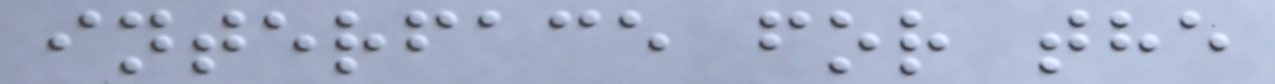interface for the
